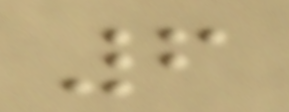6
